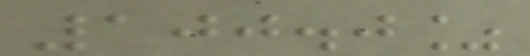100.0%
